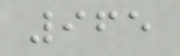965
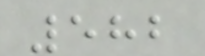582
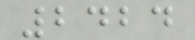2424
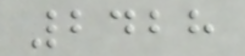2428
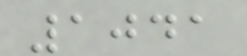1041
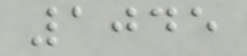1045
